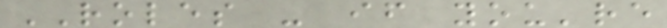ROLES - if you're
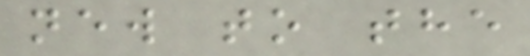new to the
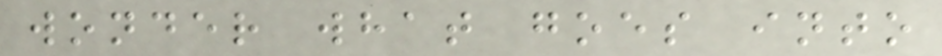wonder what goes into
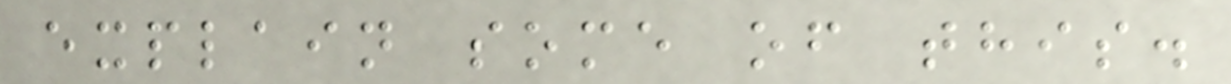explain some of this.
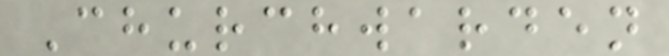Churchwarden
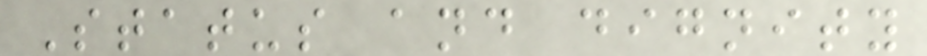Status and dignity
